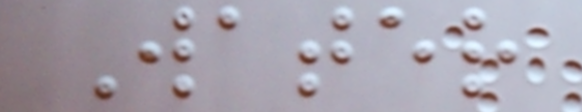Water
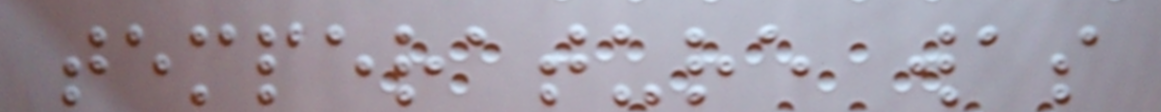temperature was
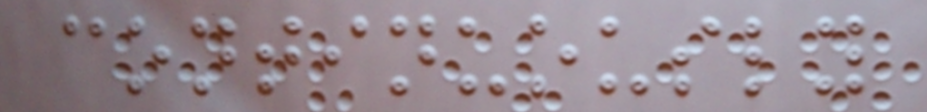continuously
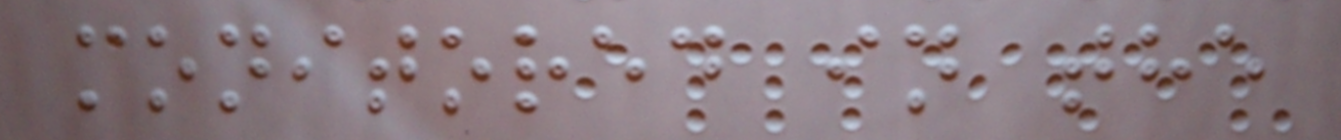monitored in the
